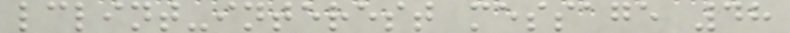lclint-interest message 48
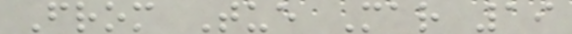From Tue Mar 19
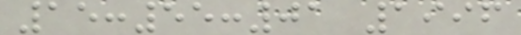15:55:01 1996
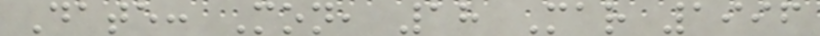Date: Mon, 18 Mar 1996
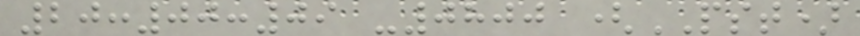20:00:09 -0800 (PST)
